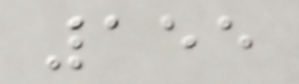155
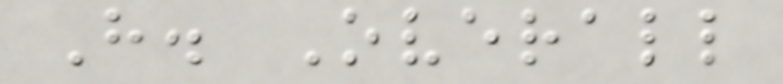H. Overall
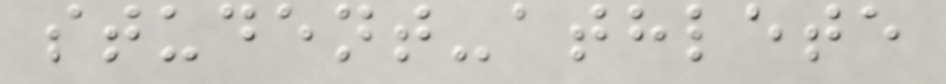student-athlete
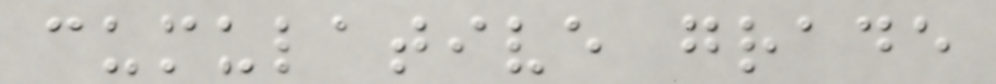cumulative grade
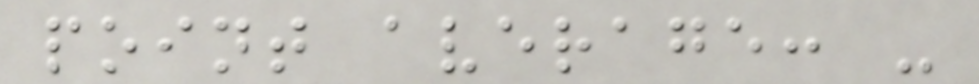point average: -
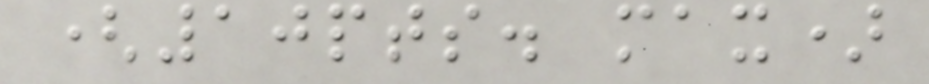(10pts. max)
